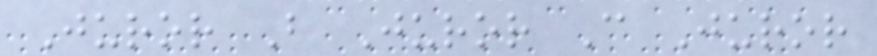Juror B Juror C Juror
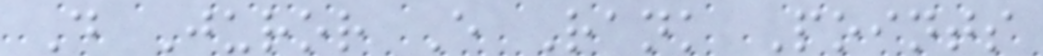D Juror E Rank Points
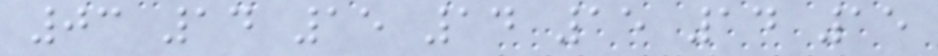03 14 15 14 15 14 15
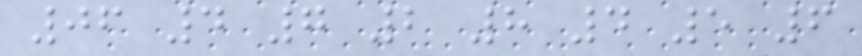06 4 7 2 8 4 5 6
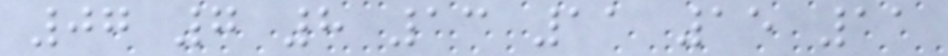07 7 8 13 11 15 11
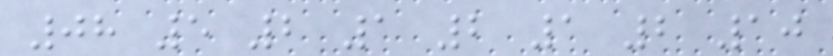08 5 2 1 2 1 2 10
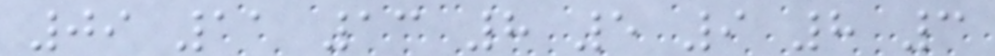09 11 13 8 5 9 8 3
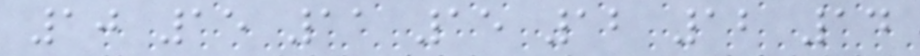10 15 11 15 12 12 14
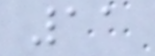11
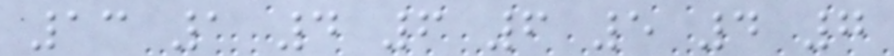13 1 4 6 6 5 4 7
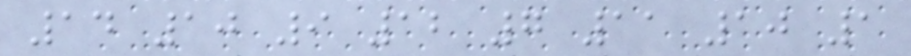14 10 9 12 7 11 10 1
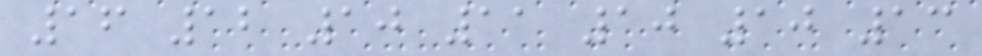16 12 10 11 10 10 13
